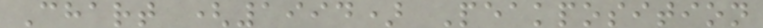Chart (1994) Peakposition
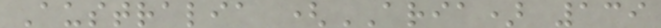Australia (ARIA) 139
